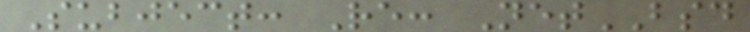Subject: Re: NetBSD
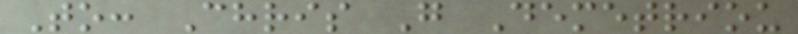To: Chris G Demetriou
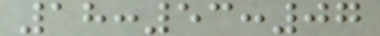18:53:07
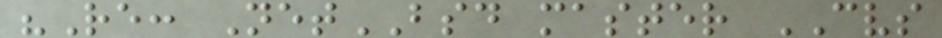"Re: NetBSD master CVS
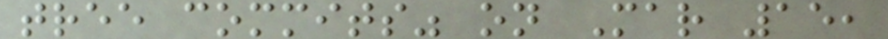tree commits" on Mar 15,
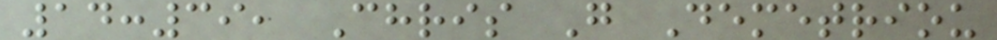14:39, Chris G Demetriou
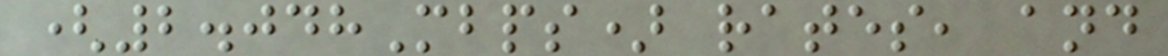(2.048Mbps) rates, and
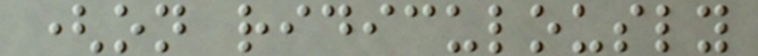(on ridiculously
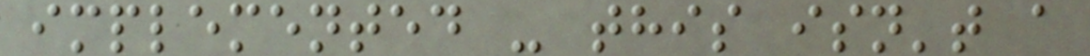implemented - this isn't a
